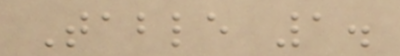Table 1.
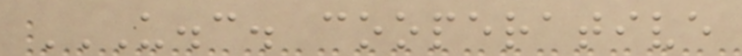U.C. COOPERATIVE
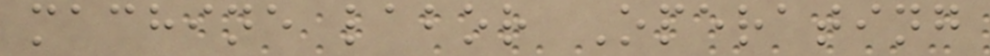machine labor Operating
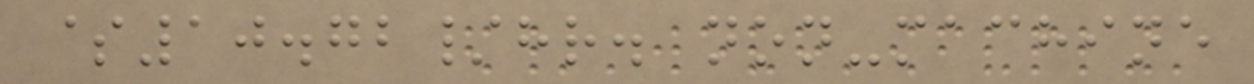$10.72/hr. non-machine
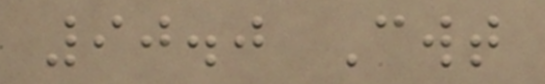90.0 Cwt
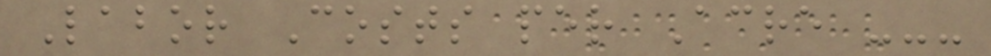Labor Costs per Acre ---
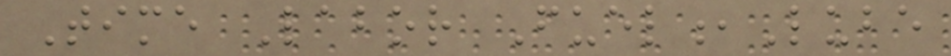Time Labor Fuel,Lube
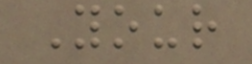Your
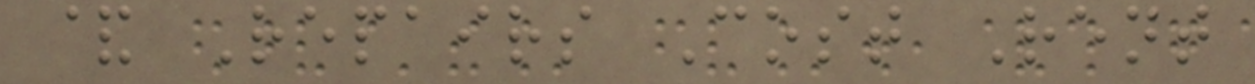& Repairs Cost Rent
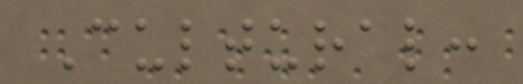Cultural:
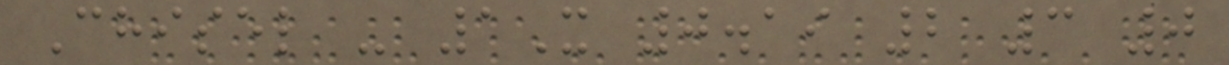Chisel - 1X 0.19 2 3 0
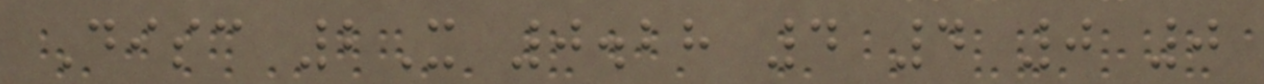Disc 2X 0.28 4 4 0 0
